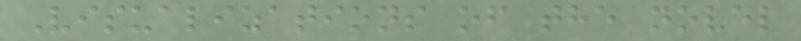Visualizations of the novel
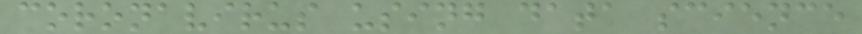coronavirus using data science
